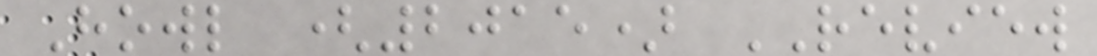Howl (2015) REVIEW
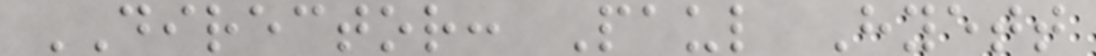DIRECTOR: Paul Hyett
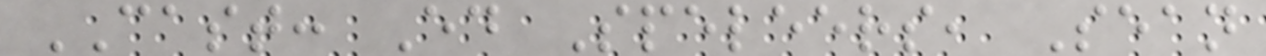CAST: Ed Speleers, Sean
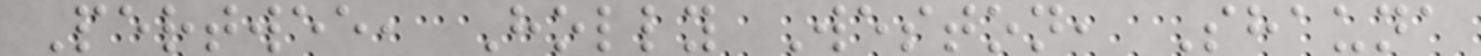Pertwee, Holly Weston, Shauna
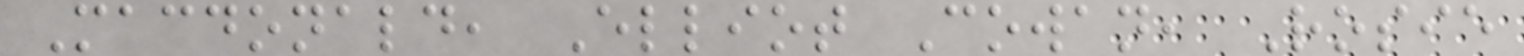Macdonald, Elliot Cowan, Rosie
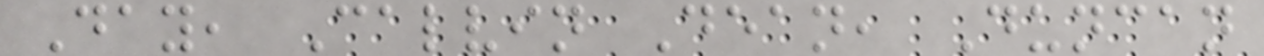Day, Calvin Dean, Duncan
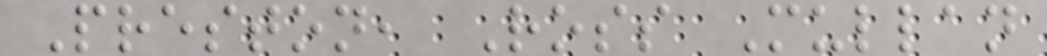Preston, Ross Mullan
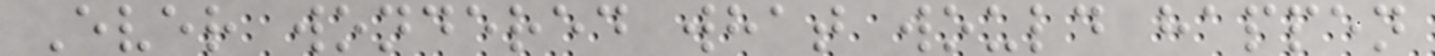Ever wondered what would happen
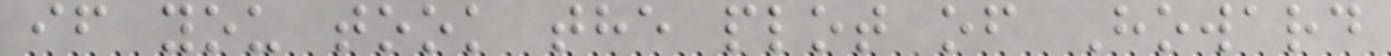if you took the plot of Howard
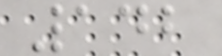142
